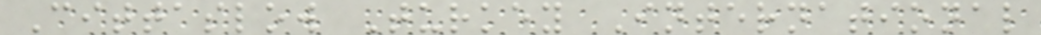Cittaslow Turkey International
